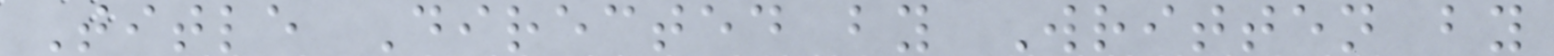Title Directed by Written by
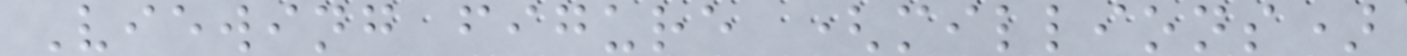Viewing figure (millions)
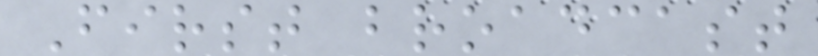First broadcast
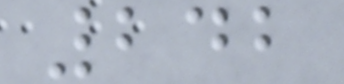242
